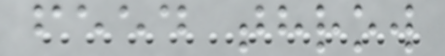feed throw
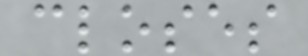closes
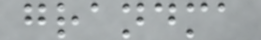grandma
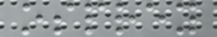osprey
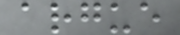argue
